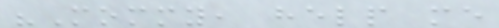"Mommy, help me
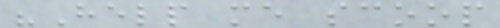"Help me scoop
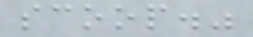scoop."
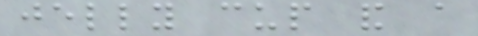jelly cup and a
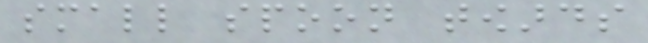small spoon towards
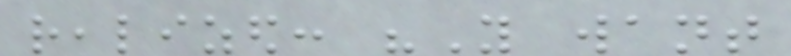realized: "You want
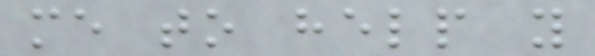me to help you
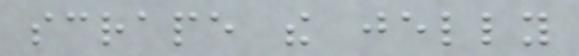scrape the jelly
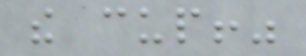the cup!"
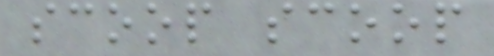scoop scoop
